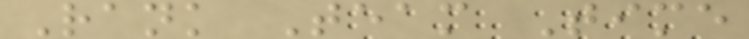Rank Team Time
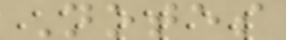Notes
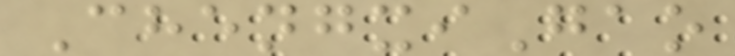ChengxiGao
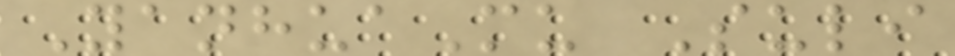YanhuaMu Suli
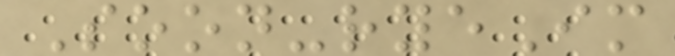Soon-ryeIm
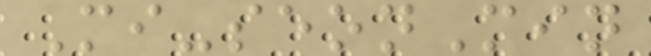Mi-seonMin
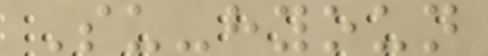Su-hyoun
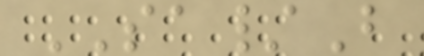SA/B
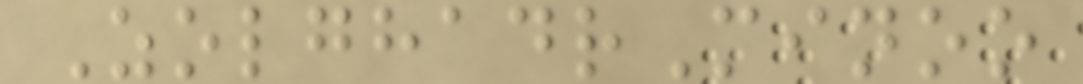ZolghadrMinoo
